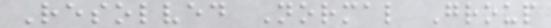Resolved Normal Group
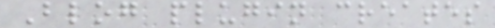Blog plugin creates
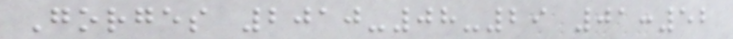Gorges 2010-08-29 01:52
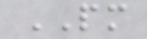PM
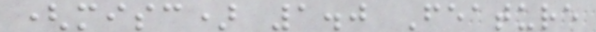(misc) 1.0 Feature
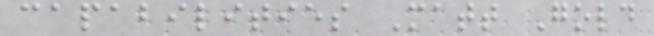capabilities Matt Gold
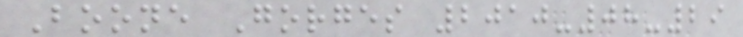Boone Gorges 2010-08-29
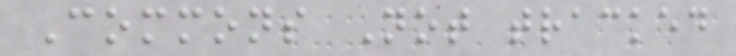Commons Not tracked
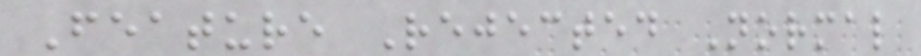Feature Rejected Normal
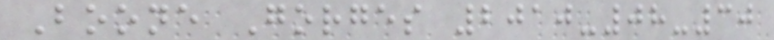Boone Gorges 2010-08-30
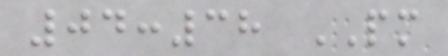04:38 PM
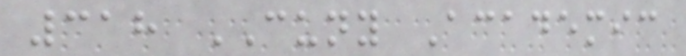318 CUNY Academic
